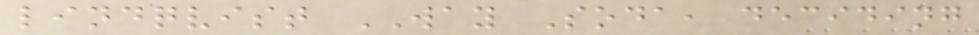lindqvist WAY Soda, deciding
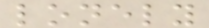lonely
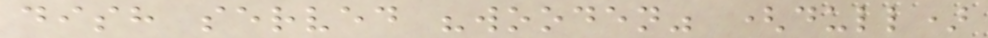dish served "wooden" (dull)
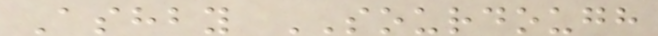Ashby SOURDOUGH
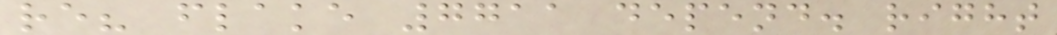re? flake 7711 depend. right
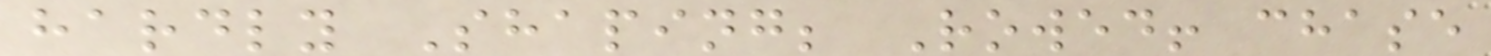hardly Shaping; Rowed! chase
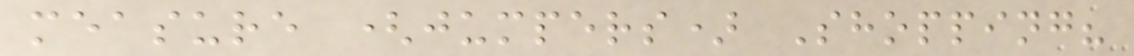measure (jumpers) Shopping?
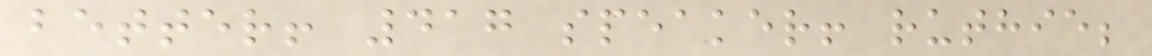better! 417 speaker! ruthie;
